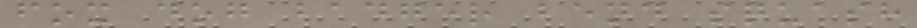fox dog badger bend squash
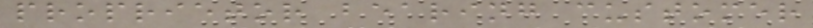proprietor bearing customer
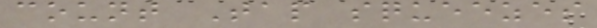count Tap squeezes
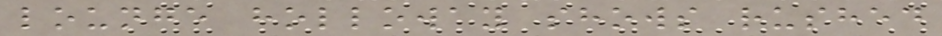lounge holloway shows rushed
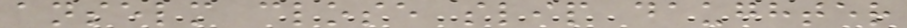anselm close slip daughter
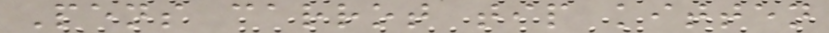Pens carrot tip kitten
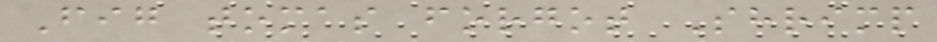Fig tomas forgot Shrimp
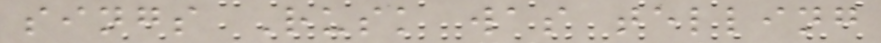sings Rusk was telling
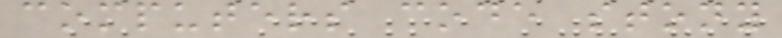computers code stony
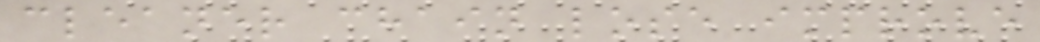cleaner chain lose improve
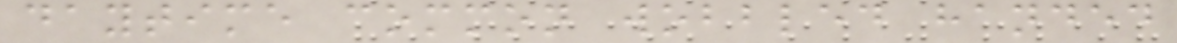daytime common wobbled handed
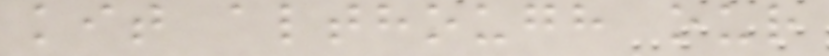kit although our
